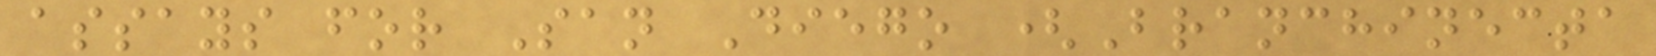assays for San Diego (Branchinecta
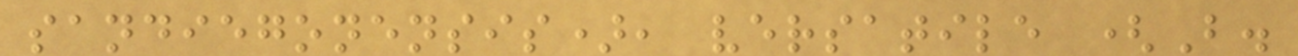sandiegonensis), versatile (B.
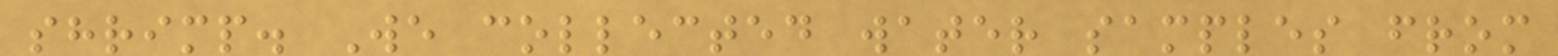shrimp. We collected water samples from
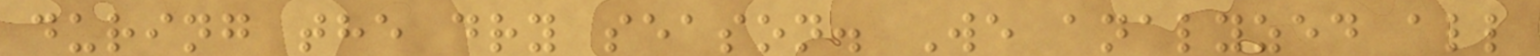during the dry season. We analyzed all
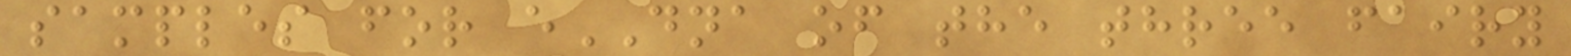samples for eDNA of the three fairy
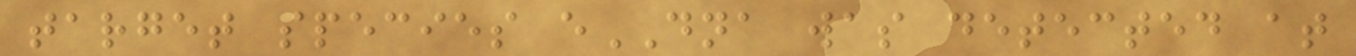target species eDNA was detected at
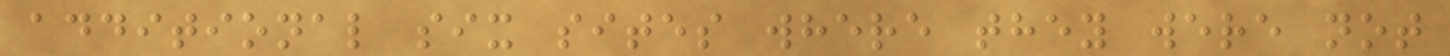additional six sites where they were not
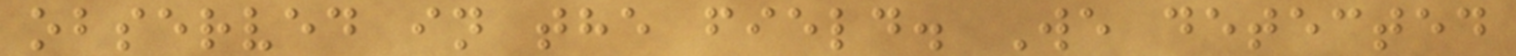observed in the field. We detected
